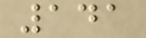141
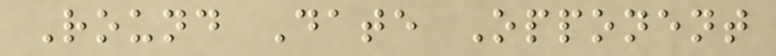Round Date Opponent
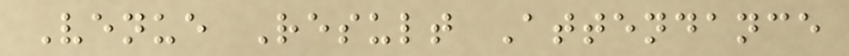Venue Result Attendance
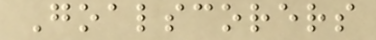Goalscorers
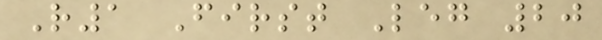R1 First Leg 20
